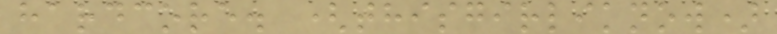hardcore. (thisgirliknow)
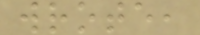wrote,
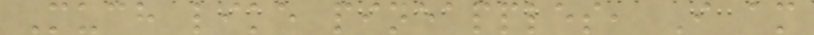Much like pineapples, I am
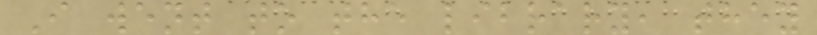I went to the library, they
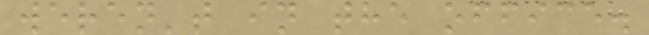weren't in the office.
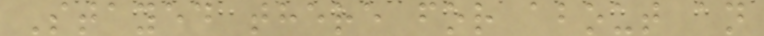Stayed there for about an
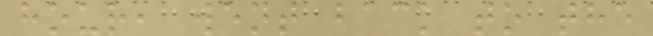hour, went back to the
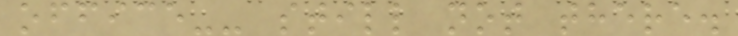office-- still not there.
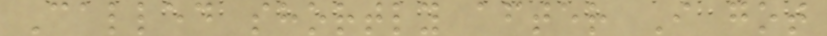Called shortly after I got
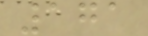171
